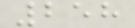258
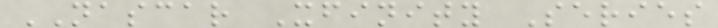NASCAR Xfinity Series
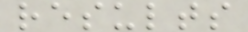results
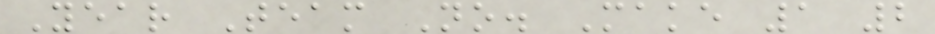Year Team No. Make 1 2
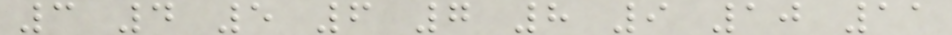3 4 5 6 7 8 9 10 11
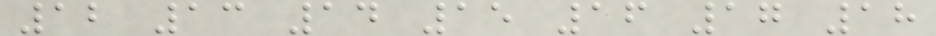12 13 14 15 16 17 18
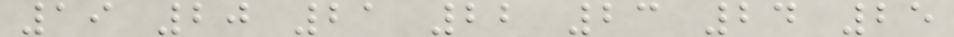19 20 21 22 23 24 25
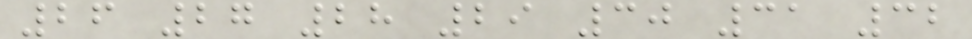26 27 28 29 30 31 32
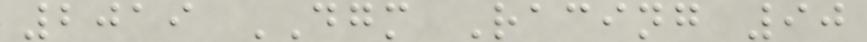2019 DGM Racing 90
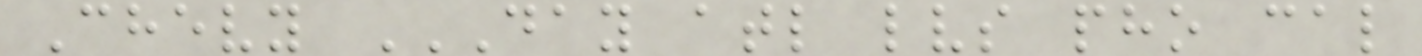Chevy DAY ATL LVS PHO CAL
